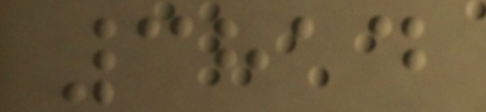3814
